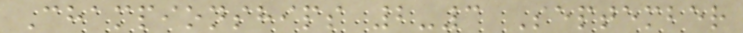Championships 2-3 September
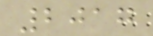2017
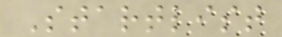Startlist
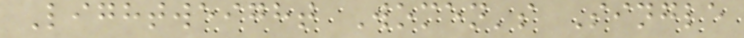Lightweight Women's Single
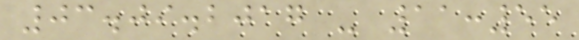03.09.2017 - 11:55
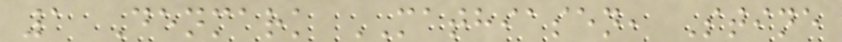1 Denmark MATHIASEN, Stine
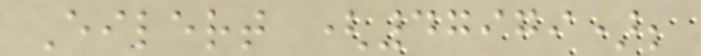Eilert (47979);
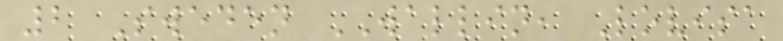2 Sweden WALLIN, Lovisa
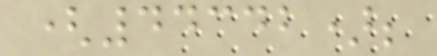(44342);
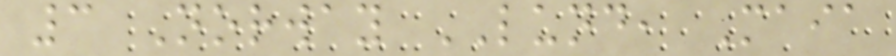3 Norway LUND, Maia
